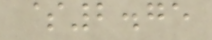$2.75
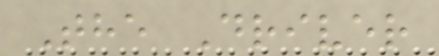The Driver
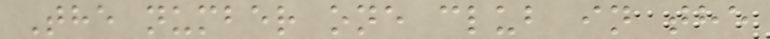The number one club in the
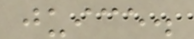juice.
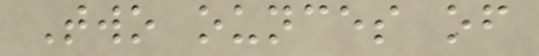Two ounces of
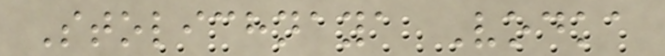Stolichnaya Vodka
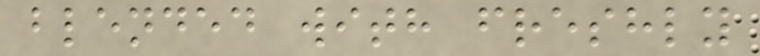blended with freshly
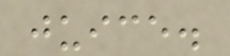juice.
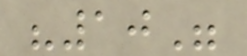"10"
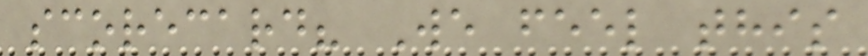scorecard? We feel this
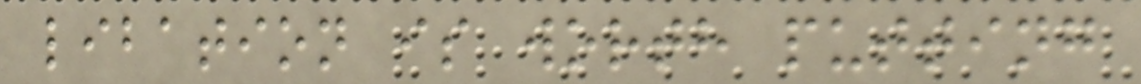libation is worth putting
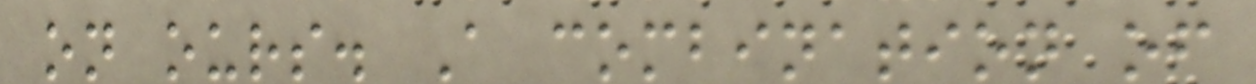on ours. A combination of
